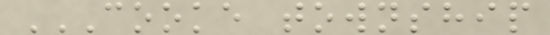COOKE TOWNSHIP
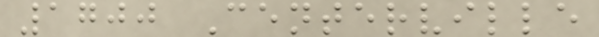1700 Centerville
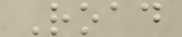Road
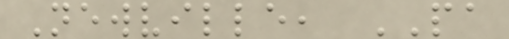Newville, PA
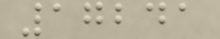17241
